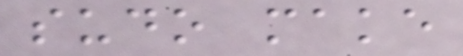sudo make
